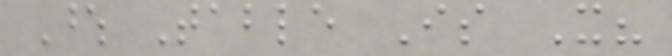Whose Table Is It?
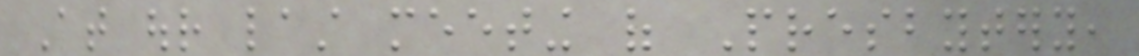At our last meeting of Presbytery,
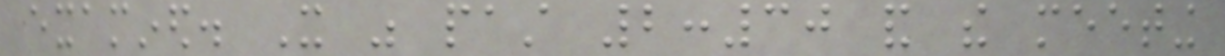examined. It was past 2:30 and the meeting
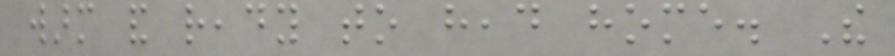warm and ready to head home. The
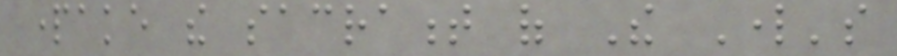partake the sacrament of The Lord's
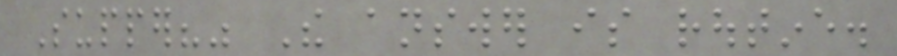Supper?" The answer is routine.
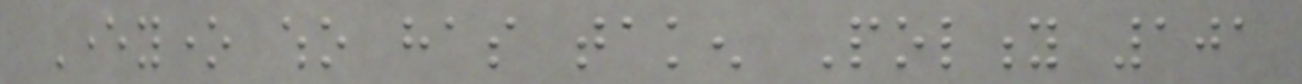Everyone who has taken Polity 101
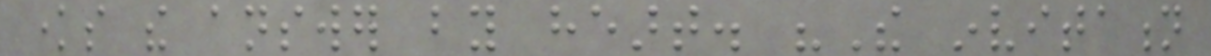knows the answer by heart. "The invitation
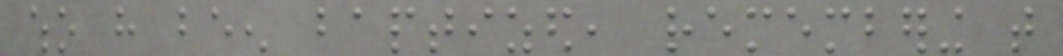who have been baptized, remembering that
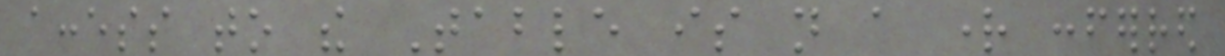access to the Table is not a right conferred
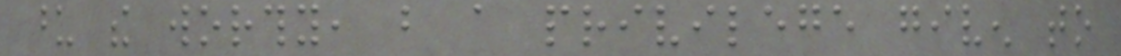upon the worthy, but a privilege given to
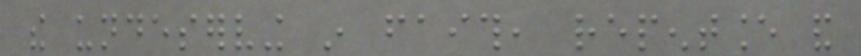the undeserving in faith, repentance and
